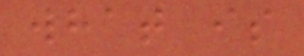what is
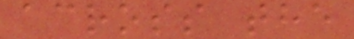across the
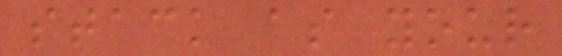stack as your
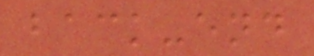back-end
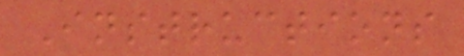Instructions
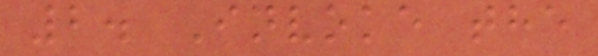2. Invoke the
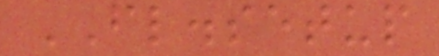FL.setup
